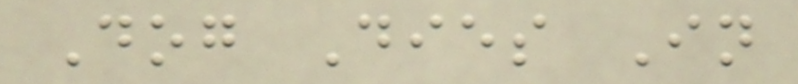Dog Dies In
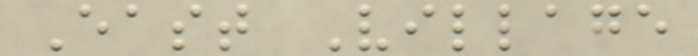East Village
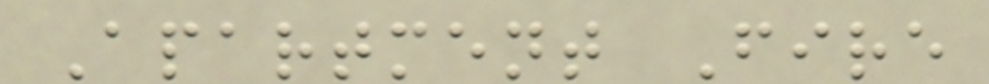Apartment Fire
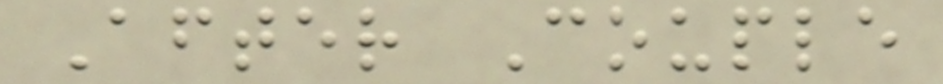After Couple
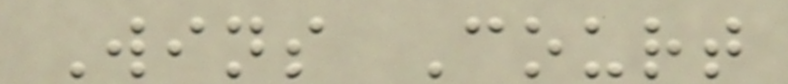Wins Court
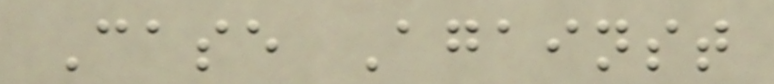Case Against
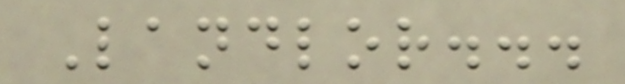Landlor...
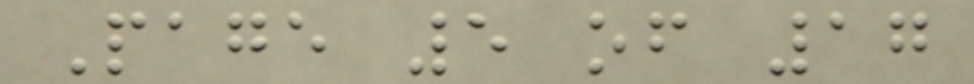Page 5 of 17
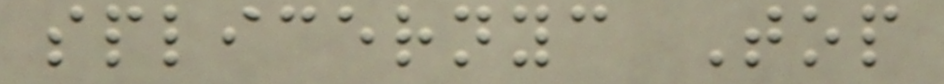splicernyc Top
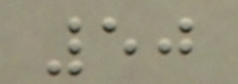50
